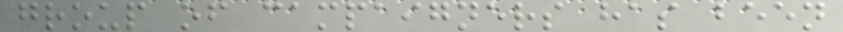group of campaigners has been
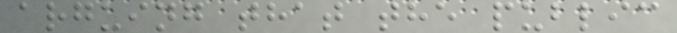arguing that the public
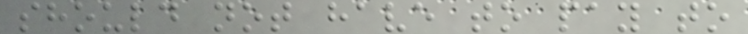should not have to pay to
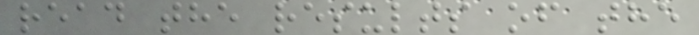read the results of the
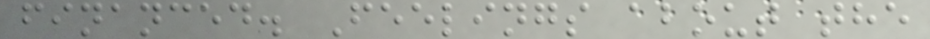financed. Feelings about the
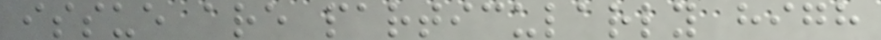issue are particularly high
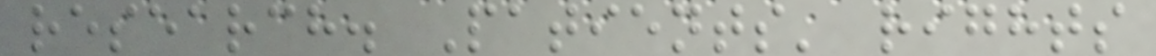research. Patients' rights
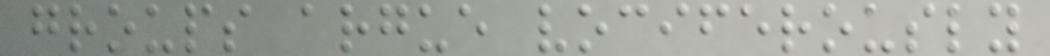groups argue vociferously
